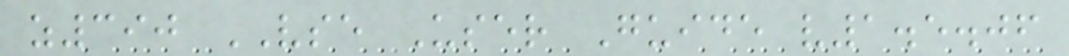z390 VSE User Guide v1.5.06
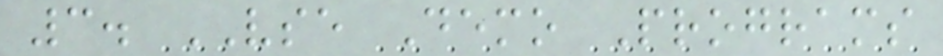3. VSE Demo Programs
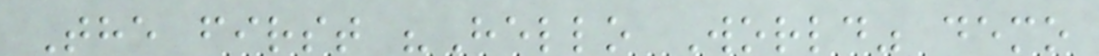The first "Hello World" demo
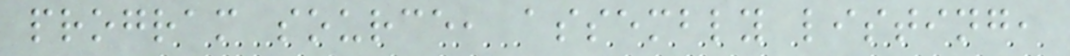program source, assembly listing,
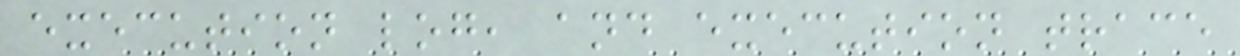execution log, and execution trace
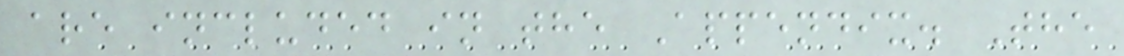are included in the Appendix. The
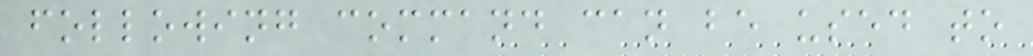following command can be used to
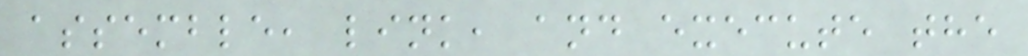assemble, link, and execute the
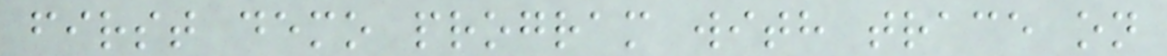first demo program with trace on
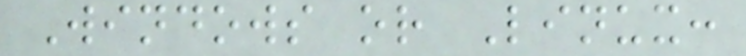Windows or Linux:
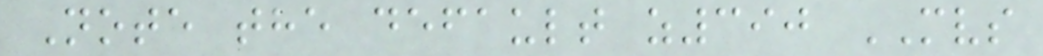Note the default z390 MVS
